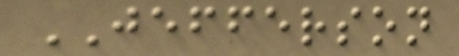JEFFERSON
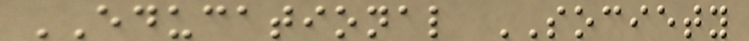EDUCATIONAL SOCIETY
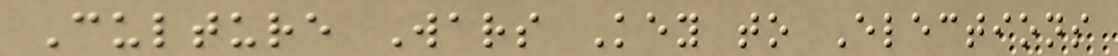Culture Wars Key to Elections
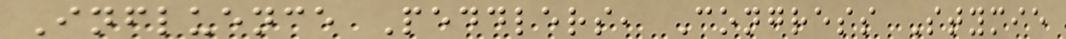Influence Peddlers, Congress Stymie
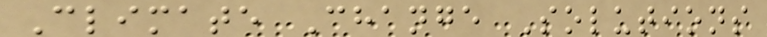Climate Change Solutions
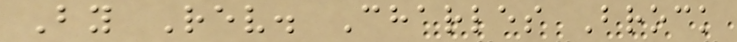By Rev. Charles Brock
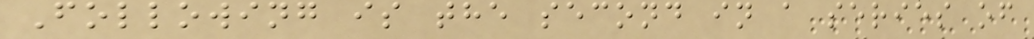Following is the second in a series of
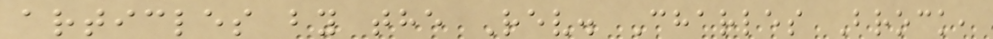articles by the Rev. Charles Brock,
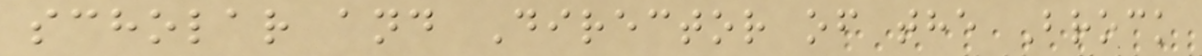scholar and Director of the Brock
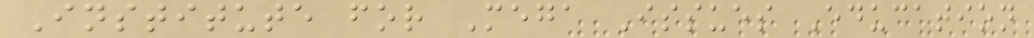Institute for Mega Issues Education
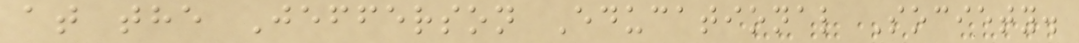at the Jefferson Educational Society.
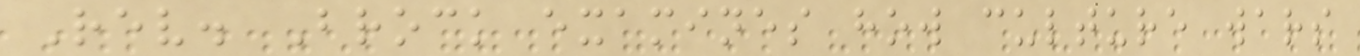Rev. Brock examines how culture wars
